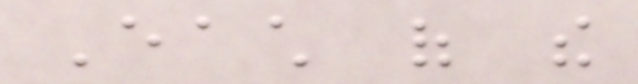Each of the
